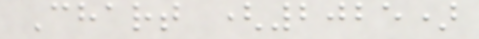Chart (2025)
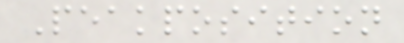Peakposition
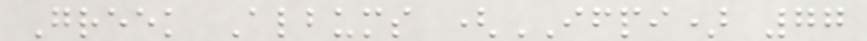Greek Albums (IFPI) 77
